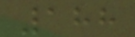188
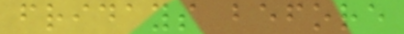fridays before
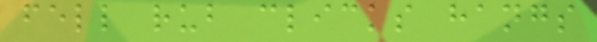fell rub clicks hangs
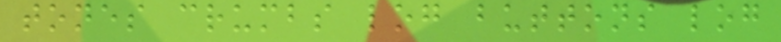tones crumbs log buttons log
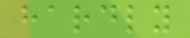hardly
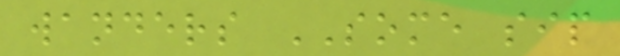wanders SOME sip
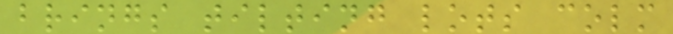brings tilting lots colm
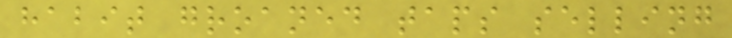habit groaned taps selling
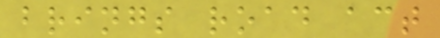brings road act
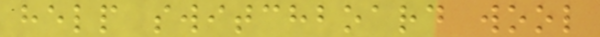help switchboard wool
